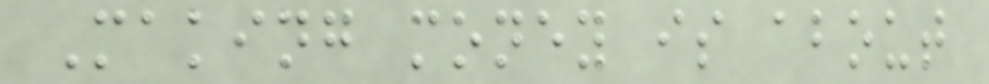Making money is about
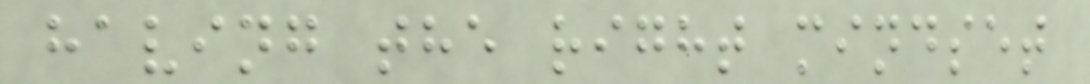having the right mindset
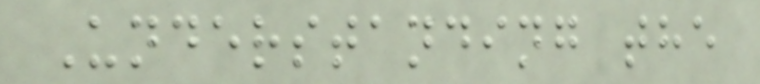Understanding the
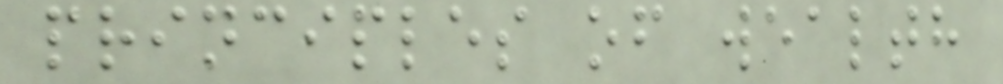principles of wealth
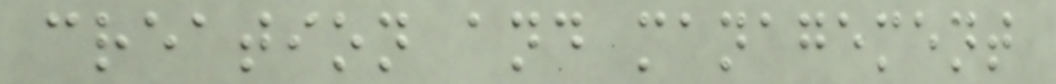creation and management
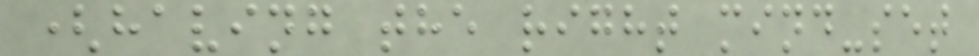(having the right mind-set
